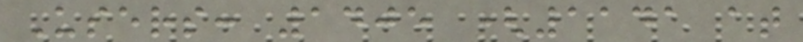Users: 1405 (1141 at
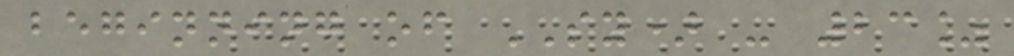beginning of SY) - 23%
